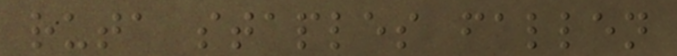ruta staples fallen
